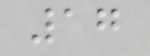17
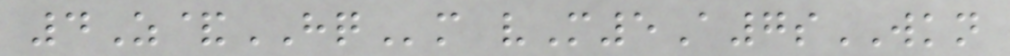4Z&HQm vM5A7sWKN
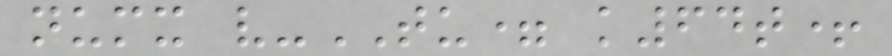numx v-TU= k64t+
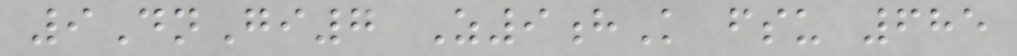9DnGi7 Z9hK fsu 685
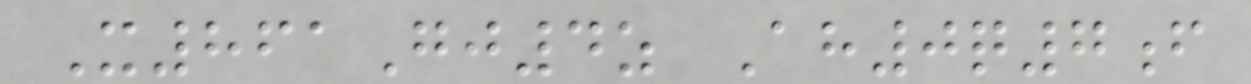X861Gj4z Ah0q7f
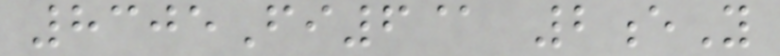8305Fi6@ 2eY
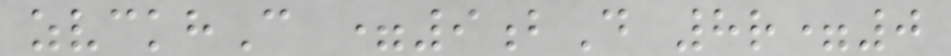zvckhC =9bD 8r=0
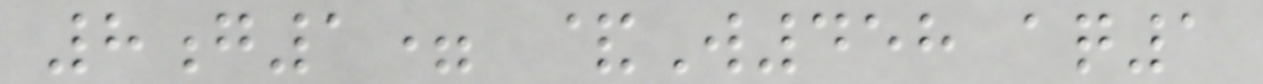8g1= &W458 aq1
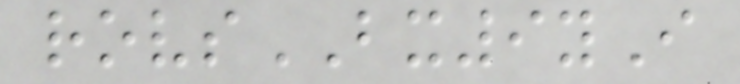rovsBX9yI
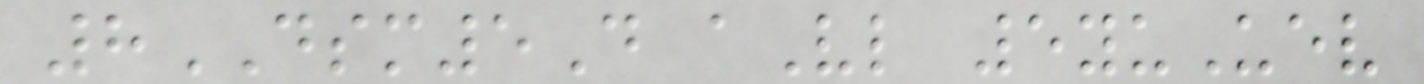8DSM5D aVl 5yuUev
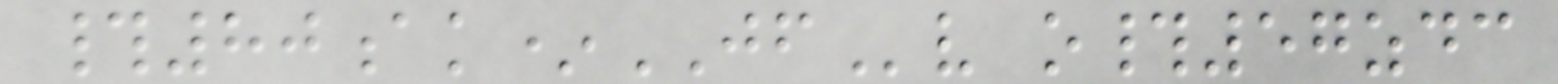#80ak*JFv o#57zdc
